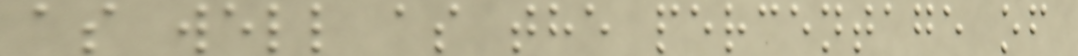as well as the percentage of
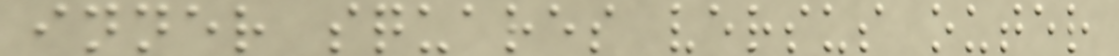inner squares versus outer
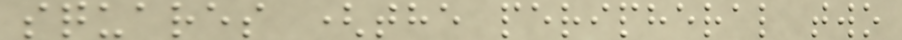squares (the peripheral two
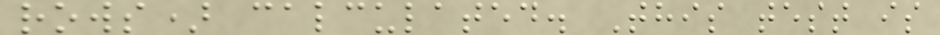rows) calculated. This test is
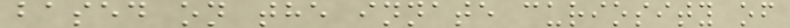based on the innate curiosity of
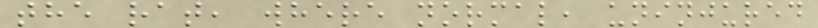the rat, where normal, uninjured
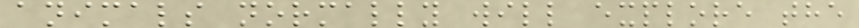animals normally will explore the
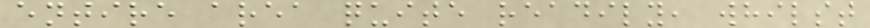entire area quite readily, whilst
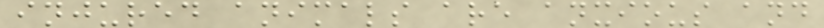injured animals are anxious and
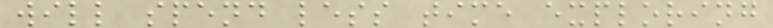will spend less time exploring
